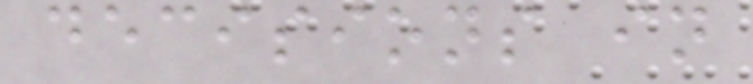decisions in
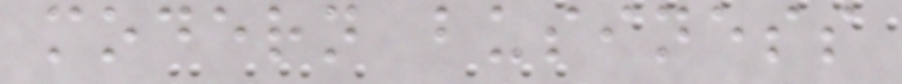modern business
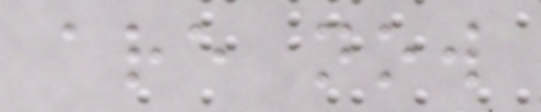are now
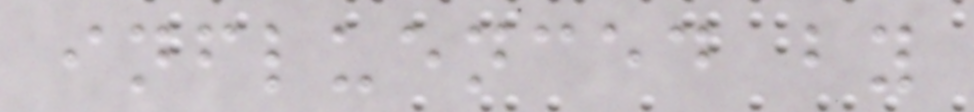influenced by
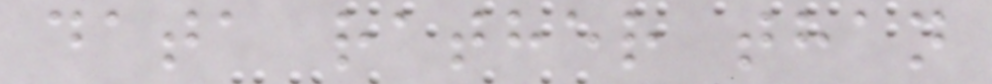data rather than
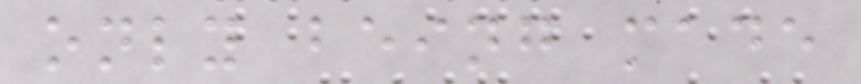only being made
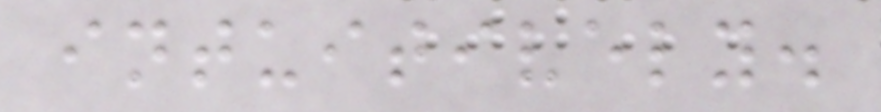intuitively.
